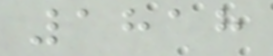1818
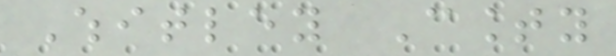Whitley County
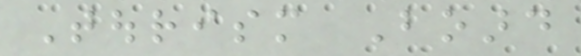Tourism Board
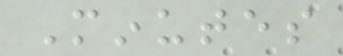Minutes
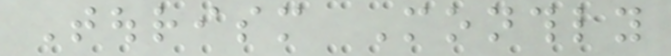Tourism Monthly
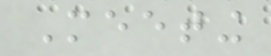Meeting
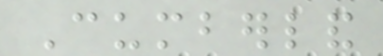Cumberland
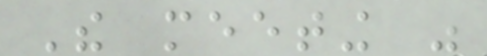The meeting was
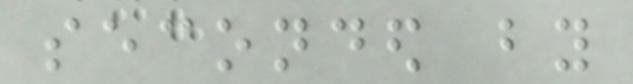seconded by
